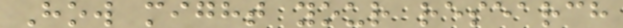How might your research
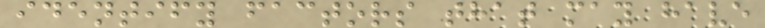identify factors that may have
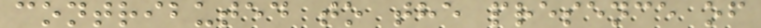contributed to the presence of
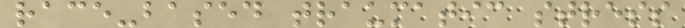race-based traumatic stress
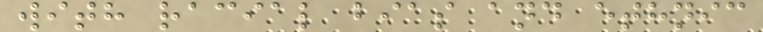with racial bias and ethnic
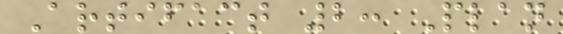Artifact 2: Plan
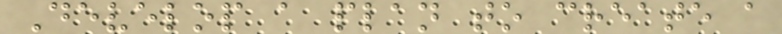Develop a plan to create a
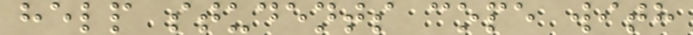help students cope with
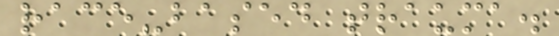race-based trauma.
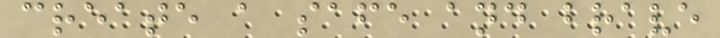create a safe and brave
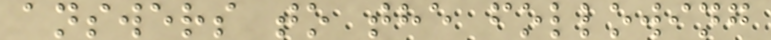answers to the following
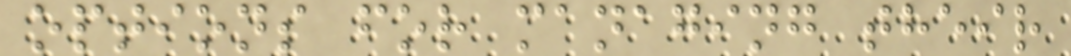options for managing their
